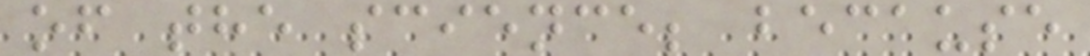of the science; because
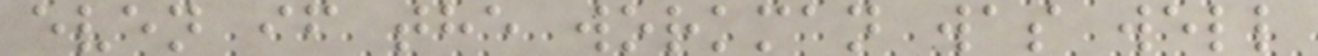even if the workman was well
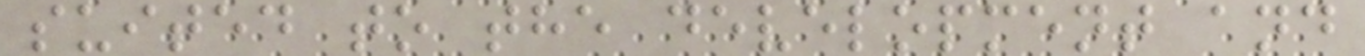suited to the development and
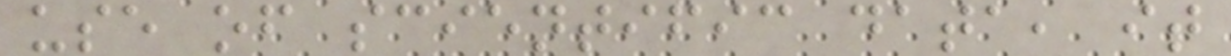use of scientific data, it
